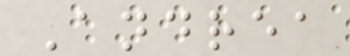Andrea
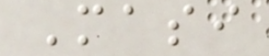Masi
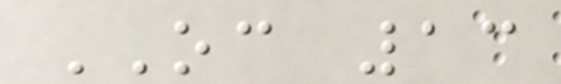OC 13
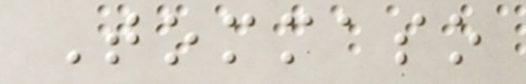Tommaso
